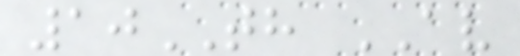10TH AV
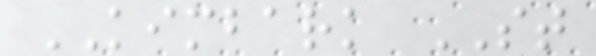KIMBARK ST
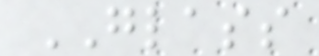GLASS
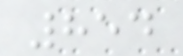854
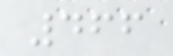466
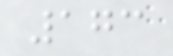173
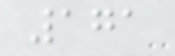171
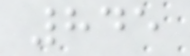845
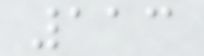113
